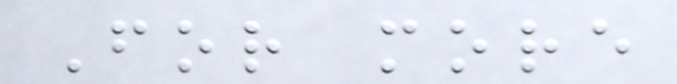For more
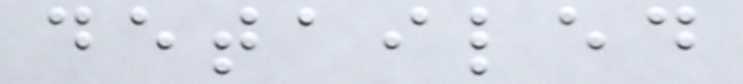detailed
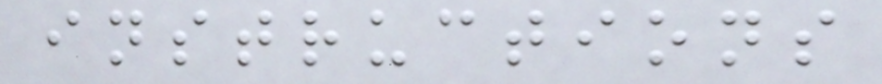instructions
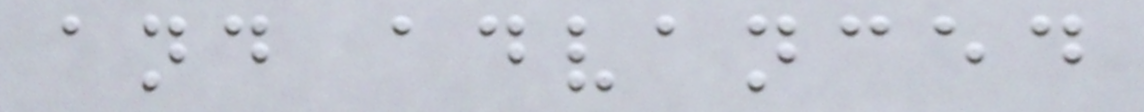and advanced
